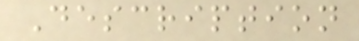Description
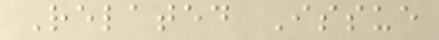Related Issue
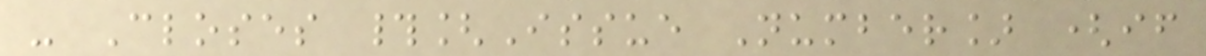- Closes #[Issue Number] (if
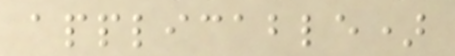applicable)
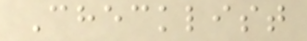Checklist
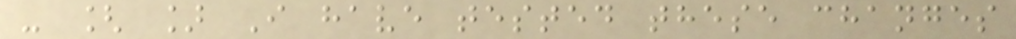- [ ] I have tested these changes
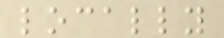locally
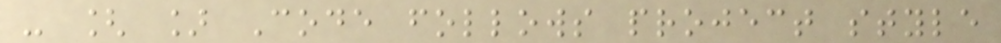- [ ] Code follows project style
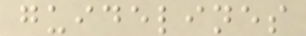guidelines
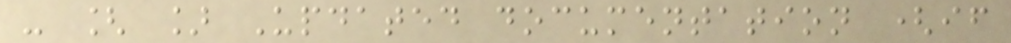- [ ] Updated documentation (if
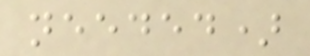needed)
